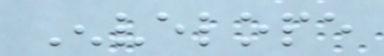Envelope
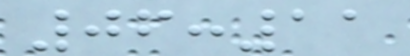06:11
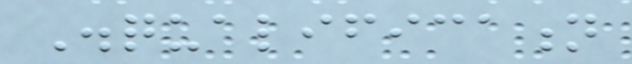Disqualification
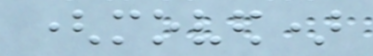(moved)
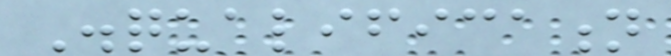Disqualification
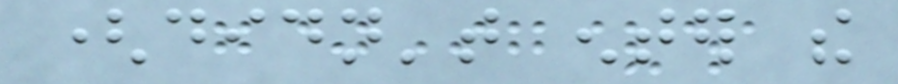(didn't enter the
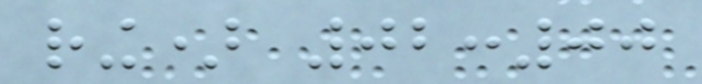ring) 02:00
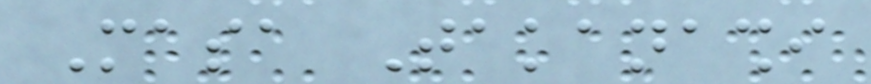Masa Takanashi
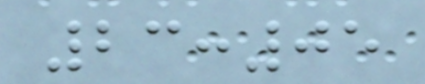23:05
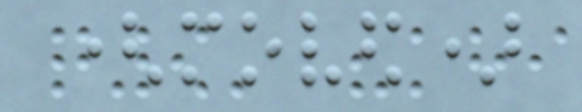(moved)
